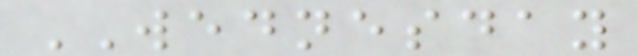WEDNESDAY
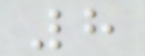8
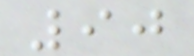90
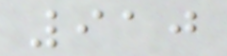910
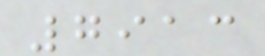7913
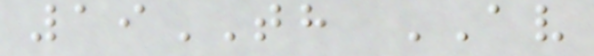19TH AV
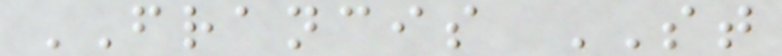FRANCIS ST
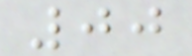00
